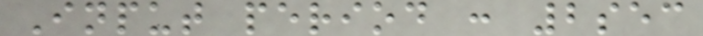Input period : 2sec
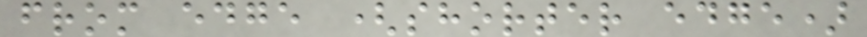from edge (shorter edge)
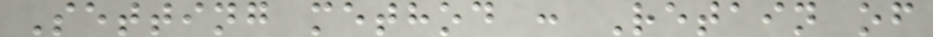Setting method : Retain of
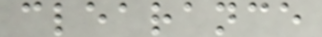clearance
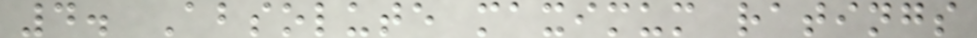4. Absolute maximum ratings
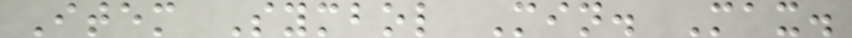Item Symbol Min. Max.
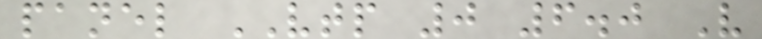panel VTP 0 6.0 V
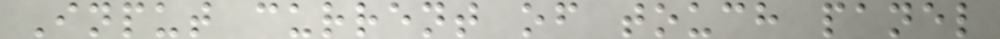Input current of touch panel
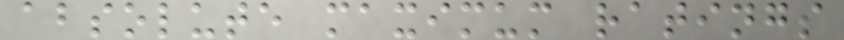absolute maximum ratings
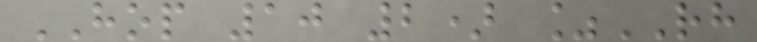HOP 10 2) %RH
